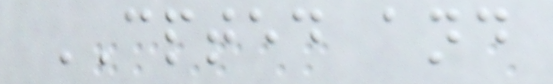CPTED and
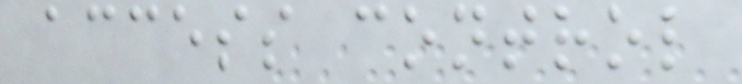access control
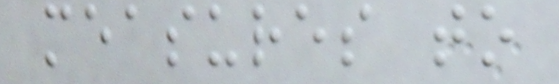measures to
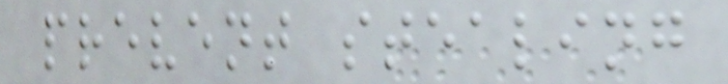prevent stealing
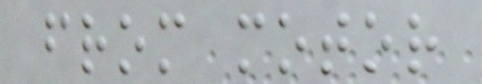from motor
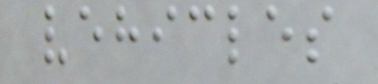vehicles
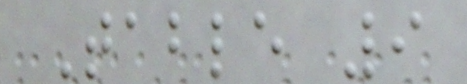Table 9
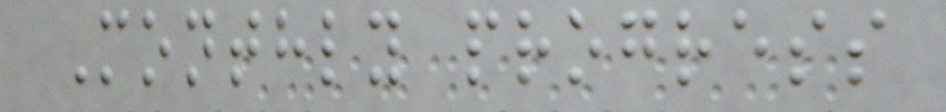Monthly progress
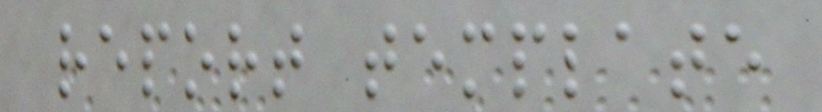report template
